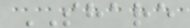SHARE
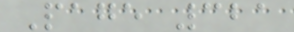Page 321
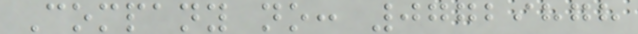Company no: 07729878
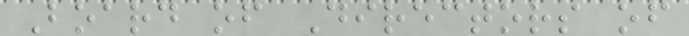Board of Directors of
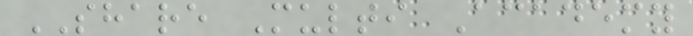SHARE Multi Academy
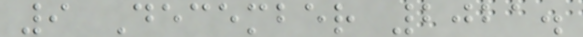9 December 2021.
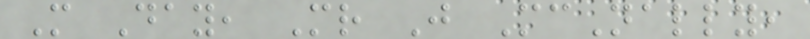M Day, Mr J McNally,
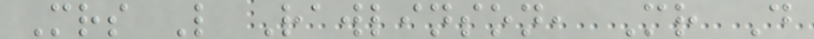Mrs L Rawlinson, Mr D
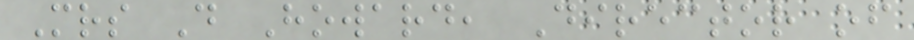Mrs D Howard, Director of
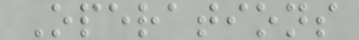Operations
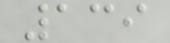139
